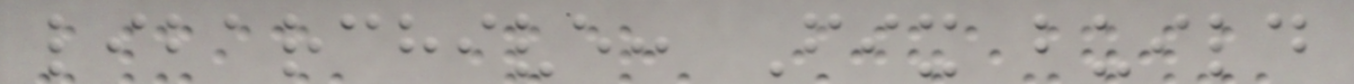libarchive: Fix build
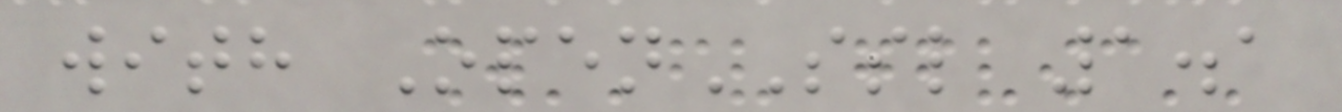with OpenSSL 1.1
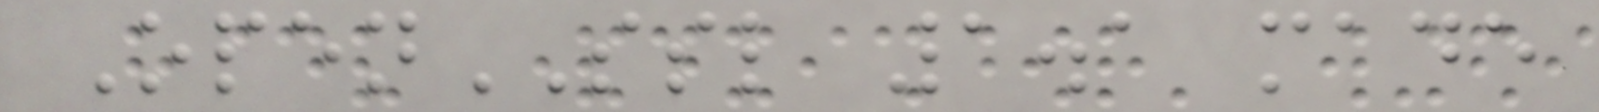OpenSSL 1.1 made
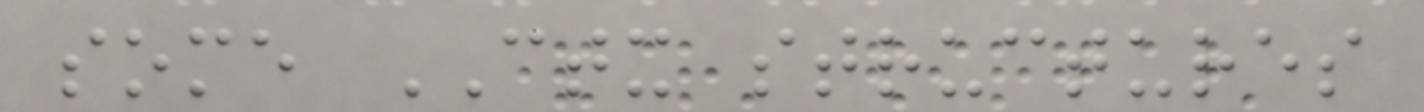some CTX structures
